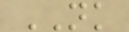NK
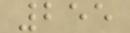255
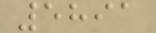5891
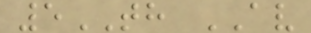5TH AV
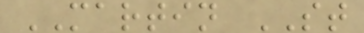MARTIN ST
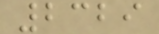2329
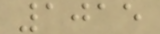1015
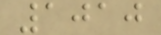1010
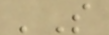'S
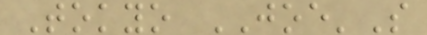Tokyo JOE'S
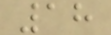18
